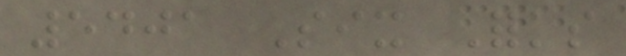5401 Six Forks
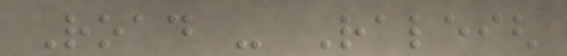Road - Raleigh
